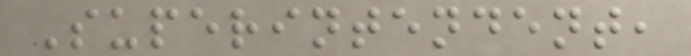Superintendent,
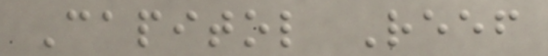Capitol Reef
